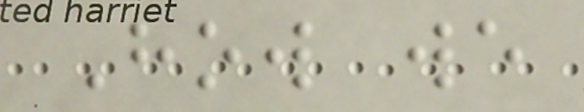How we
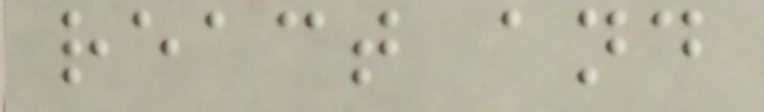react and
